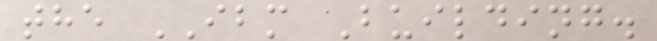the IBM Building.
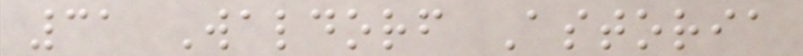31 Waldorf Astoria
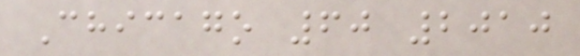Chicago 60 2010
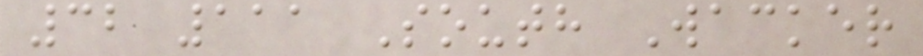32 111 South Wacker
